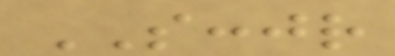SCCJR
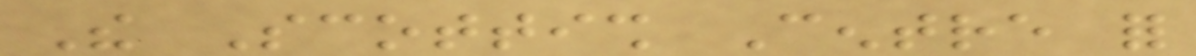The Scottish Centre for
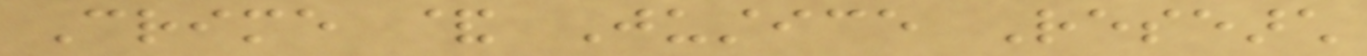Crime & Justice Research
